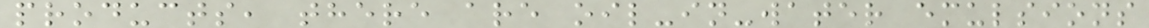products, there are oil-in-water emulsions
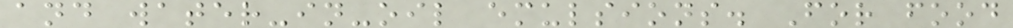and water-in-oil emulsions. For food
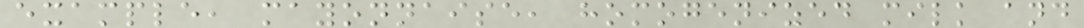example, mayonnaise, homogenized milk and
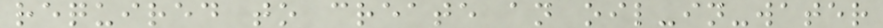required to create an oil-in-water
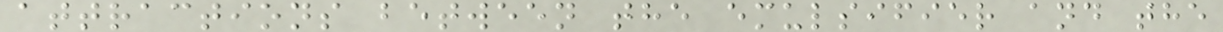attractions between the emulsifier and the
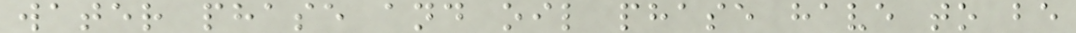water phase and oil phase have to be
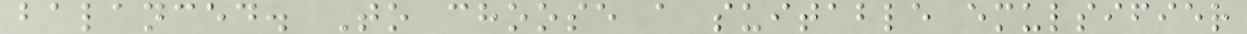balanced. To choose a suitable emulsifier
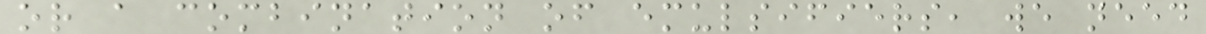or a combination of emulsifiers, we need
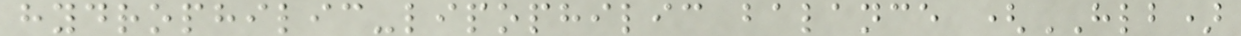hydrophilic-lipophilic balance (HLB)
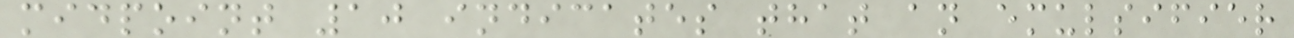midpoint 10 indicates that an emulsifier
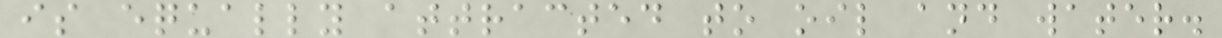is equally attracted to oil and water.
